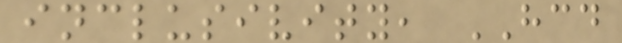inclusivity, HCD
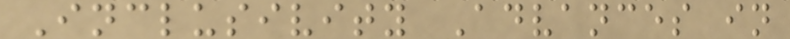Inclusivity Advances in
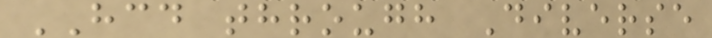HCD through Diverse
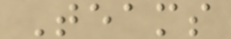Teams
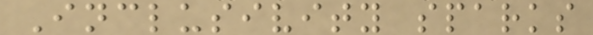Inclusivity sparks
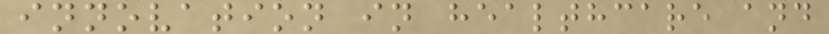innovation in healthcare and
